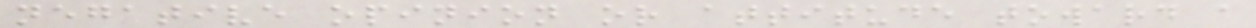negative opinion or attitude toward a
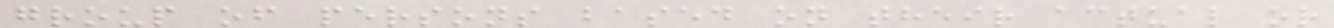group of persons based on their actual or
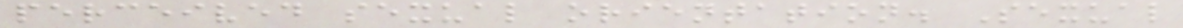perceived sexual orientation. Sexual
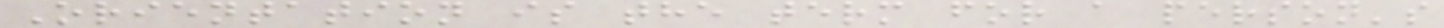Orientation is the term for a person's
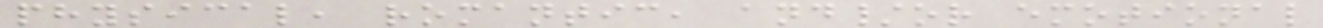physical, romantic, and/or emotional
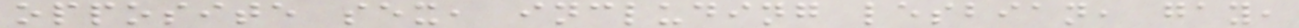opposite sex, including lesbian, gay,
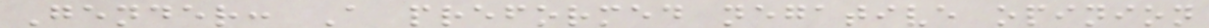Gender: A preformed negative opinion
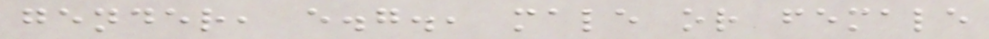gender, e.g., male or female
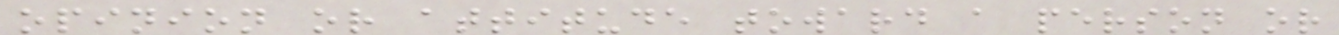opinion or attitude toward a person or
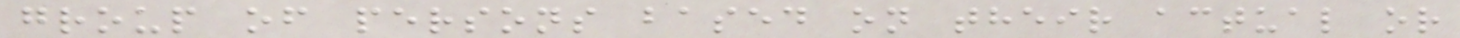group of persons based on their actual or
